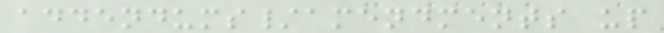addendums/amendments up
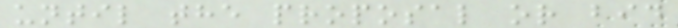until the proposal or bid
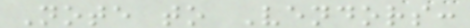Note to Vendors:
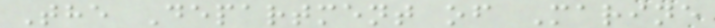The Department of Marine
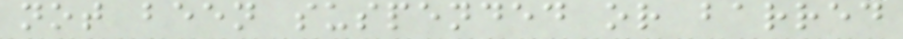not been suspended or barred
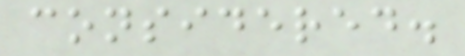considered.
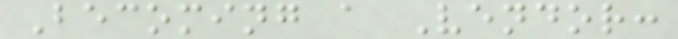Becoming a Vendor:
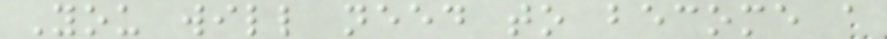You will need to become a
